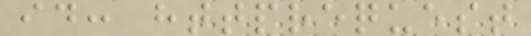id: httprequest
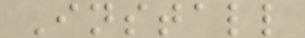Install
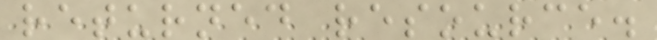returned resource.
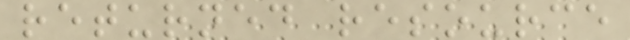returned resource
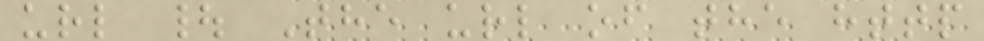url | The url of the http
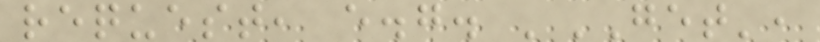request, e.g. 'GET',
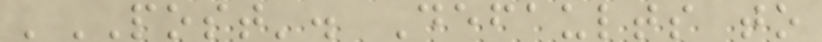'POST'. Defaults to
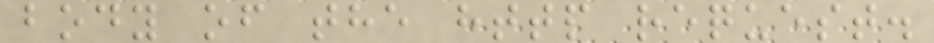body of the http request.
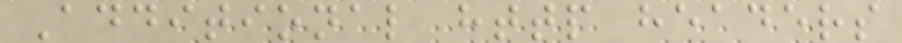Additional http headers
